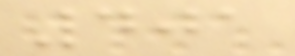401
